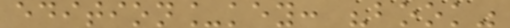edition_key: "book"
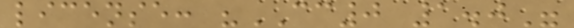license: "CC0 1.0"
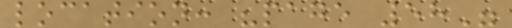location: "page 58"
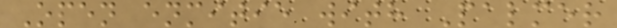Open enmitie with Palmer
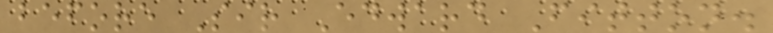before Sir Edward Fitton.
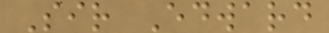Sir Edward
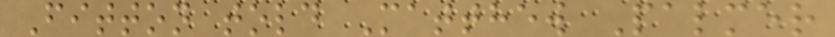Fitton told Matthew Palmer
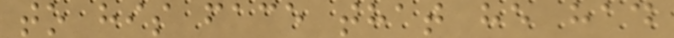to his face that he had
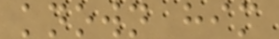known him
